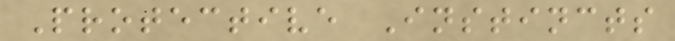Protective Instincts
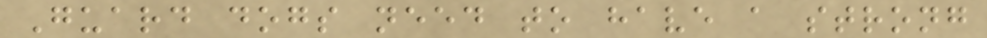Guard dogs need to have a strong
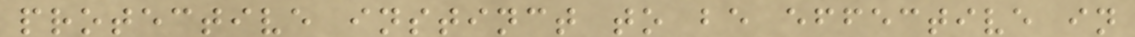protective instinct to be effective in
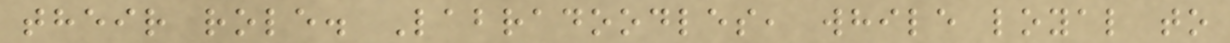their role. Labradoodles, while loyal to
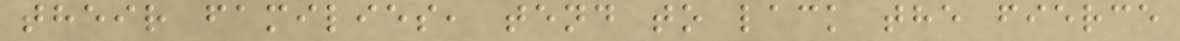their families, tend to lack the fierce
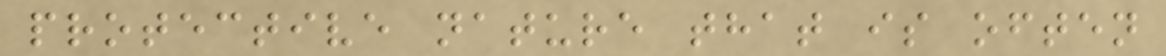protective nature that is often
